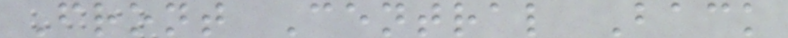Front Central Back
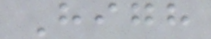High
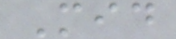Mid
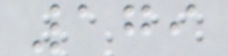179
